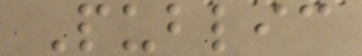Public
